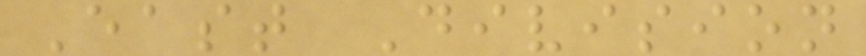East Division
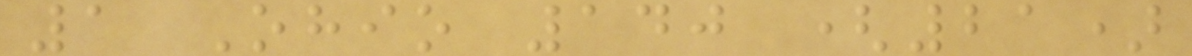1 Ohio 140 (21)
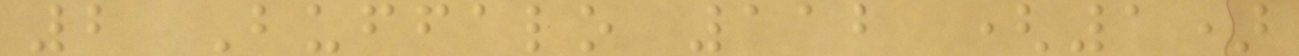2 Buffalo 112 (1)
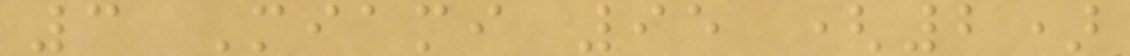3 Miami 95 (2)
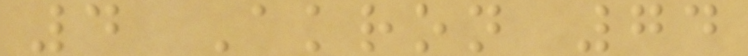4 Akron 74
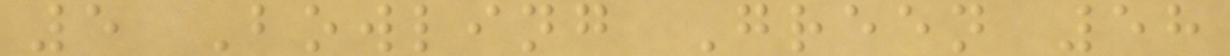5 Bowling Green 58
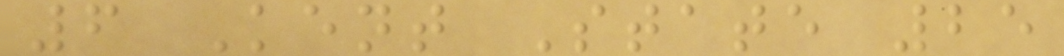6 Kent State 25
